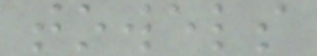towels
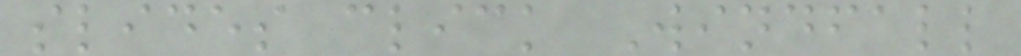slides click Windfall
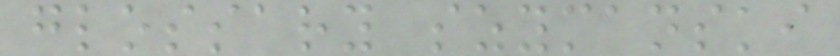glossary szymanski
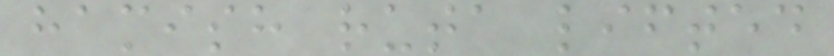hamish ruta lifted
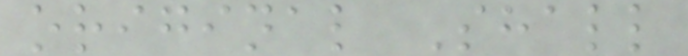original Shall
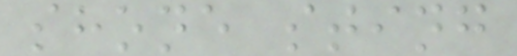shone sting
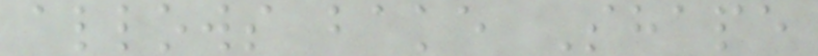allows bake Shape
